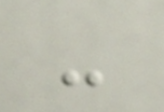-
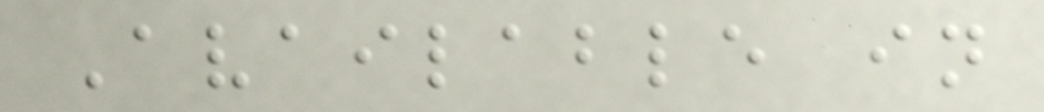Available in
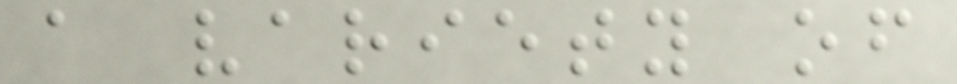a variety of
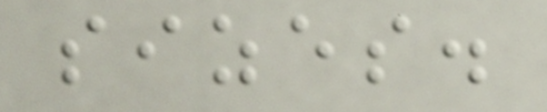sizes.
